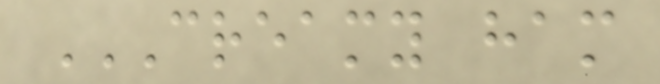CREAMY HAM
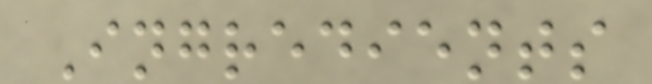Ingredients
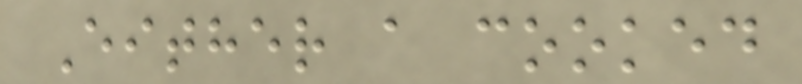Either a cooked
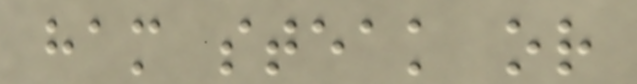ham steak or
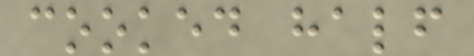cooked half
